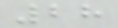28
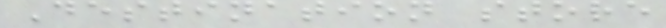Destination store
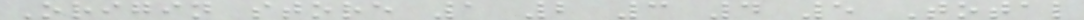Origin store 1 2 3 4 5 Total
